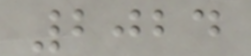2024
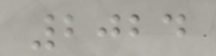2024
